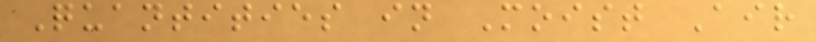Quantities in Moist Air
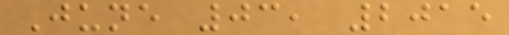June 03, 2015
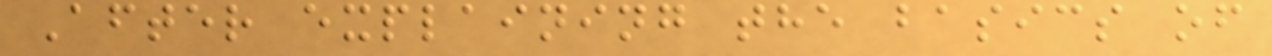After explaining the basics of
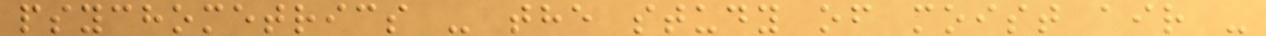psychometrics - the study of moist air -
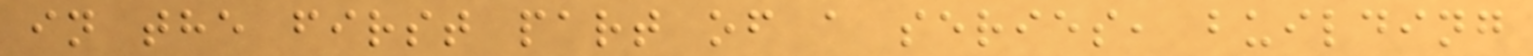in the first part of a series, building
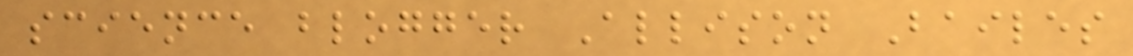science blogger Allison Bailes
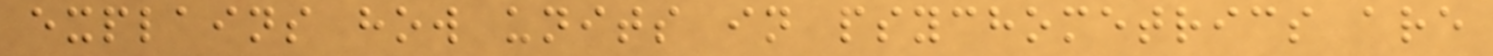explains how units in psychometrics are
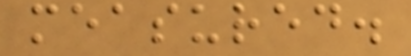measured.
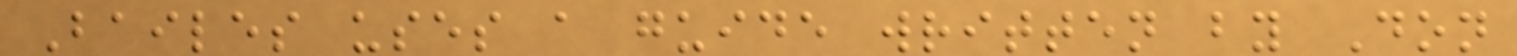Bailes uses a guide written by Don
